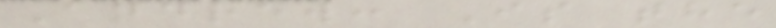Andrew: Is the
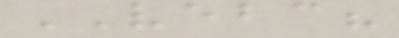VEBC?
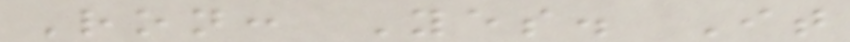Ron: Yes. It
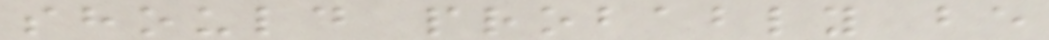should probably be
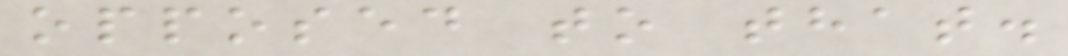opposed to that.
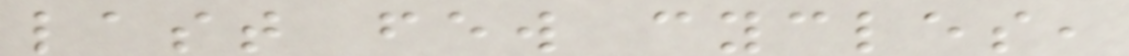last few cycles,
